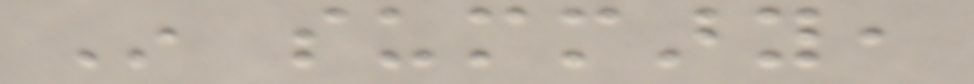In summary,
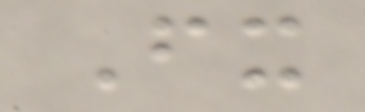Fx
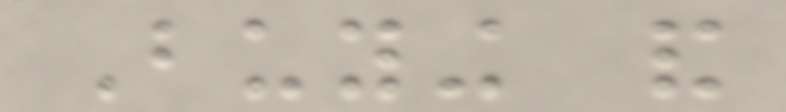Buying and
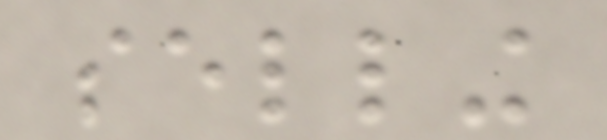selling
